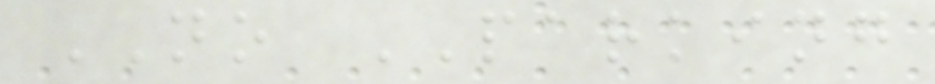NO PARKING
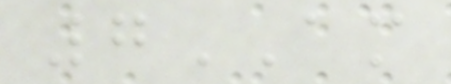7AM
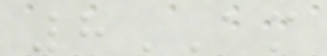8AM
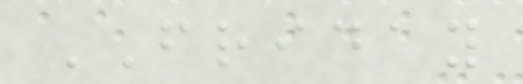FRIDAY
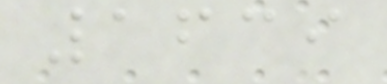1639
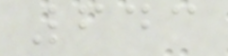643
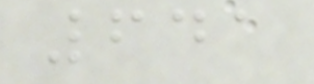641
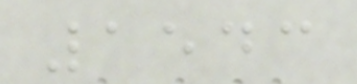1543
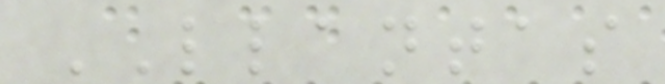LLANTAS
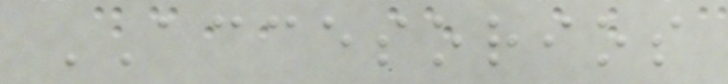ACCESORIOS
